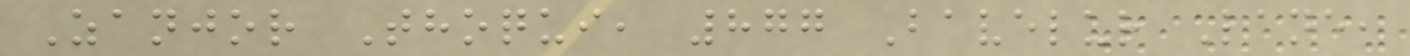Zanjor Thoqui, 877 Bavelur Lane,
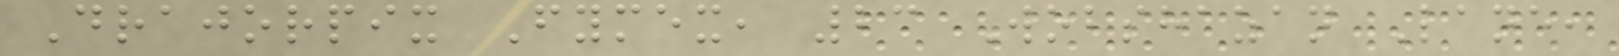Drajorpix Fymex, 23 Wobshazan Lane,
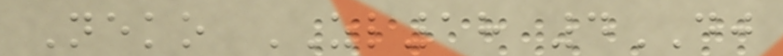Neko ZL18 4DJ
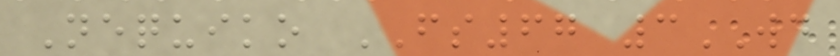Nequiko FS67 3WD
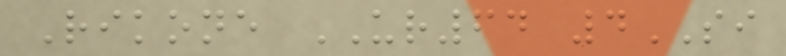Rikone UR64 4SI
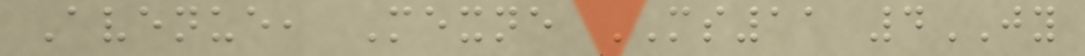Avenue, Mexne MS11 4JY
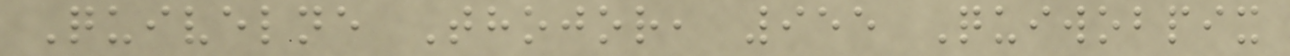Quivelne Thojor, 955 Quiwobpix
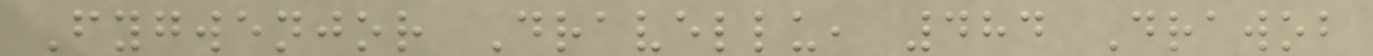Fygwenjor Dravellu, 484 Drawob
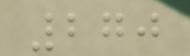270
